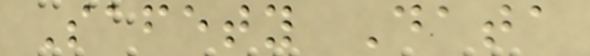Safety Data
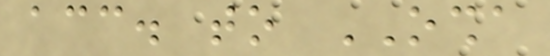acc. to OSHA
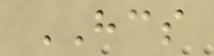HCS
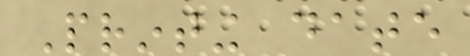Printing date
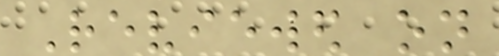Reviewed on
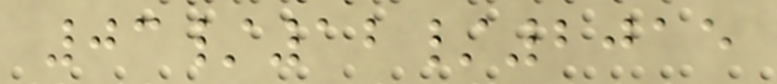03/12/2015
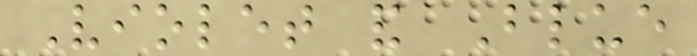Violet and Blue
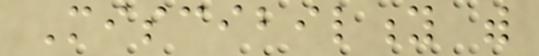Miscibility with
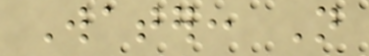Water: Not
